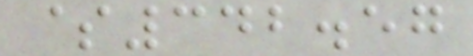$342.57
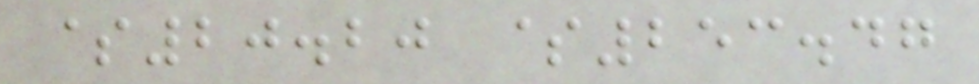$20.20 $253.47
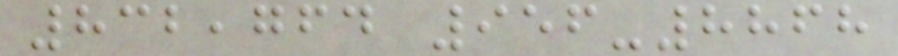832,764 956-8868
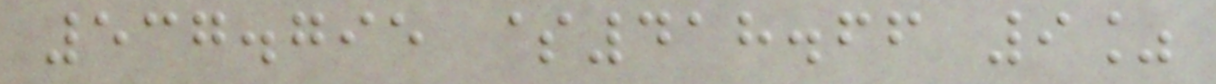537.795 $418.66 9%
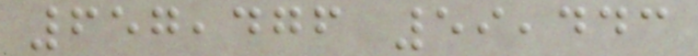657,476 59,443
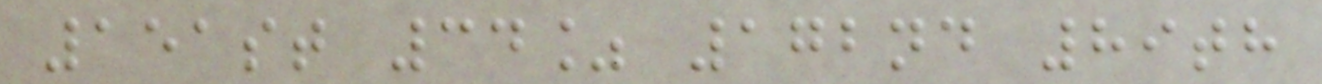151st 34% 172nd 89th
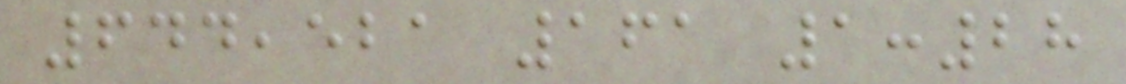644,521 161 1:28
